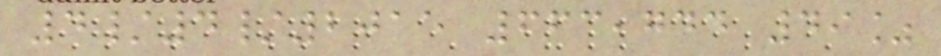4/4/2015 663,744 49%
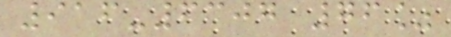916-6307 76%
